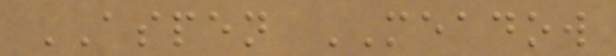ASPEN MEADOW
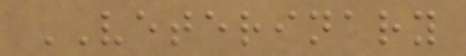VETERINARY
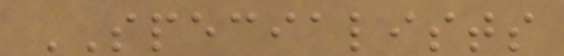SPECIALISTS
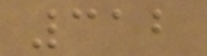312
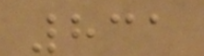831
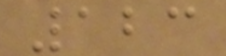123
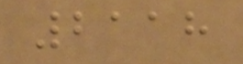2118
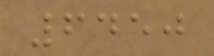6450
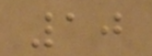10
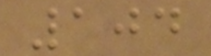104
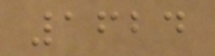1624
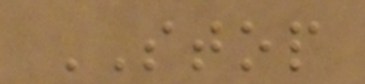STOP
